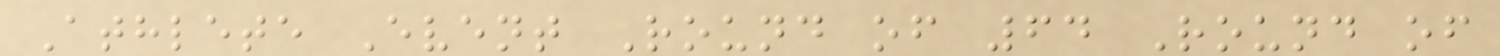Athlete Event Round of 64 Round of
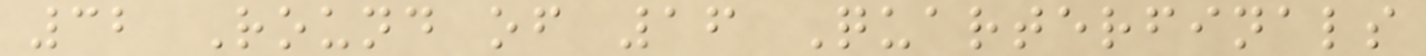32 Round of 16 Quarterfinals
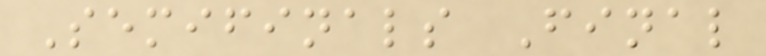Semifinals Final
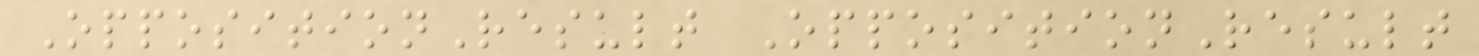OppositionResult OppositionResult
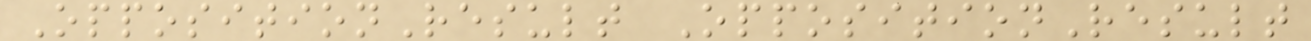OppositionResult OppositionResult
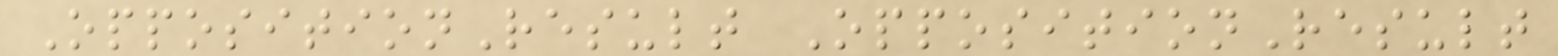OppositionResult OppositionResult
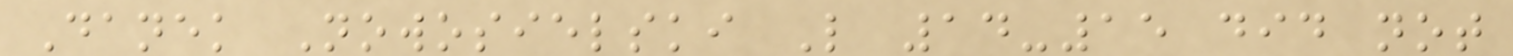Danek Nowosielski L 14-15 did not
